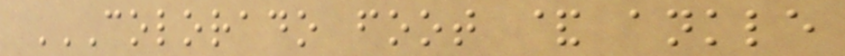COLORADO FOOT & ANKLE
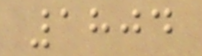1804
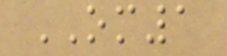OM1
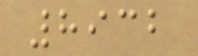8932
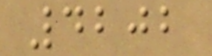4202
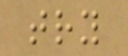try
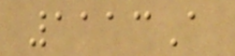1113A
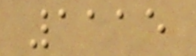1115
